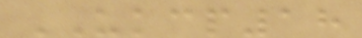UKCP18
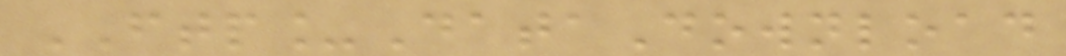FTP_DataDownload
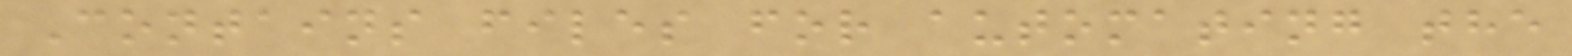Contains files for automating the
